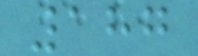187
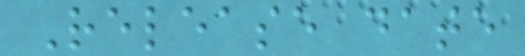Release date
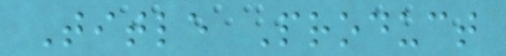Title Product
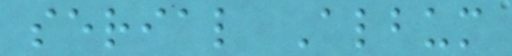serial Album
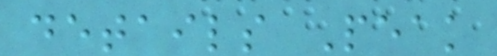details Peak
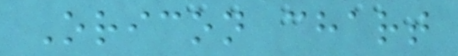Oricon chart
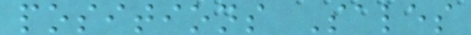positions Sales
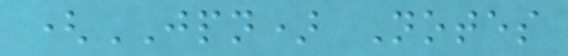(JPN) Notes
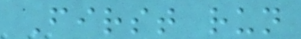First run
